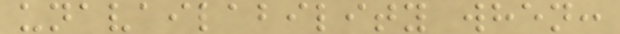unavailability when:
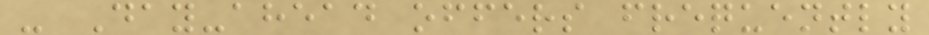- Day-ahead offers frequently
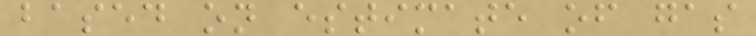based on estimate of gas
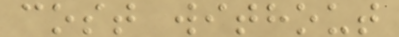cost without
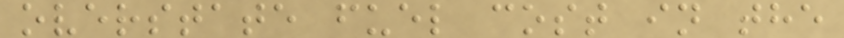overstate fuel cost in the
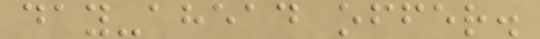day-ahead offer.
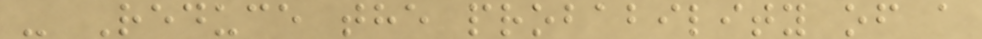- Reduce the probability of a
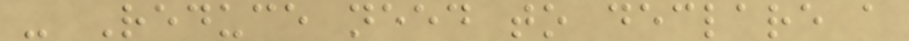- Reduce need to declare a
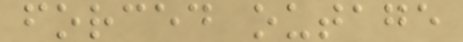forced outage
